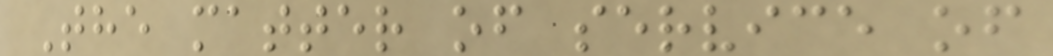The matter of service of
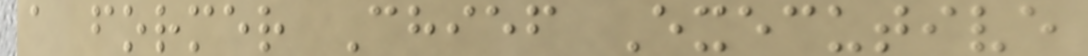a former Chief Executive
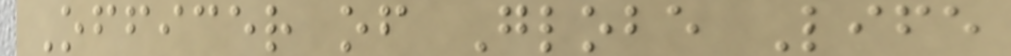Officer of Globe Life
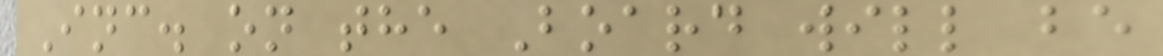Inc. on the Board will be
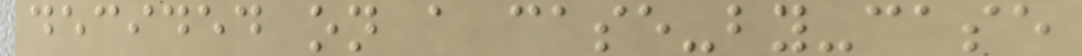decided on a case-by-case
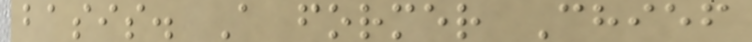basis. A former Chief
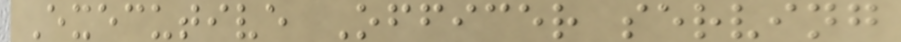Executive Officer serving
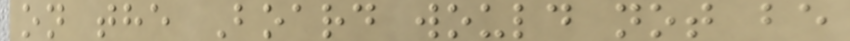on the Board would not be
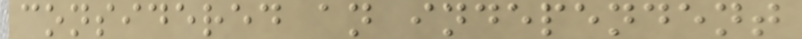considered an independent
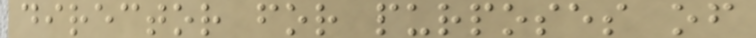director for purposes of
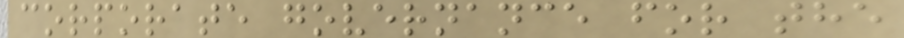corporate governance for the
